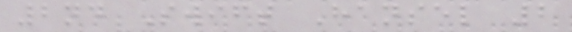2nd Swift Hansel 2
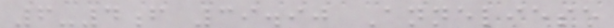6-4f 39.90 Anneliese
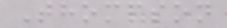Thompson
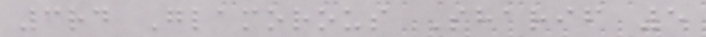3rd Glamorous Sharif 5
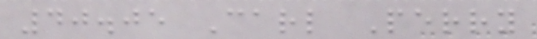40.05 Carl Perry
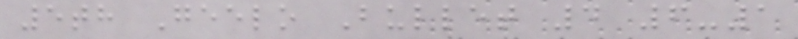5th Geelo Bullet 4 6-1
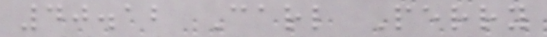40.12 Carl Perry
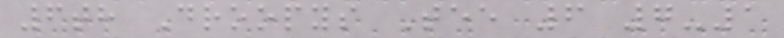6th Droopys Tee 6 7-1
